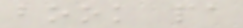book pa
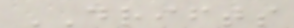DRIFTS
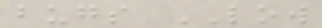bugs LOW
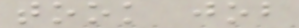took job
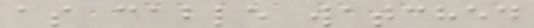as cable watched
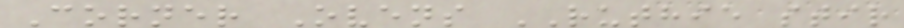Corner Ovens RUTHIE stir
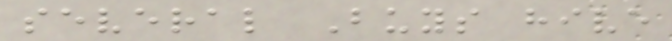several Buys hive
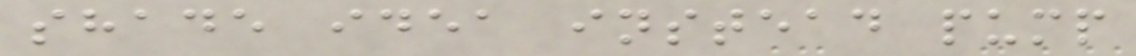shade idea instead pump
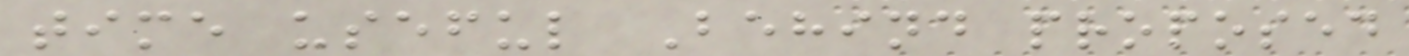time useful Behind proposed
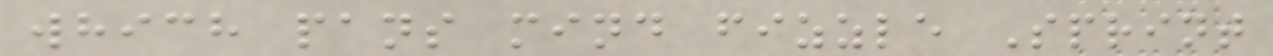which pans mind fizzle Sprint
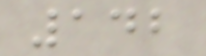142
